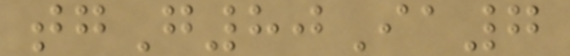tgG80Ia7
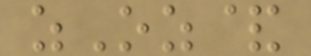zOz&
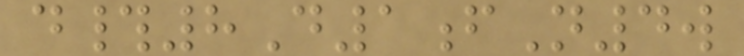d#8D1fN4w
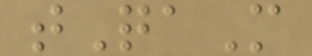tQaM
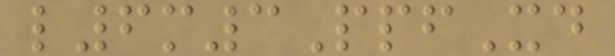l6m3PpfXd
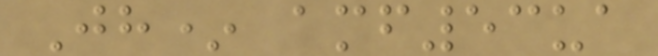Jh* amf53ua
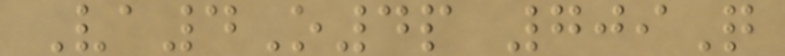Va4O4p 709Q
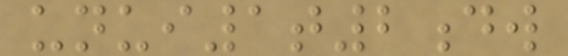unui1t2dw
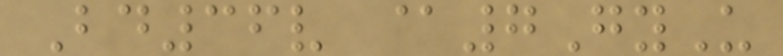Bd36v @7GyU
